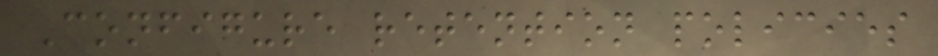Configure retention policies
